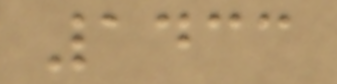1433
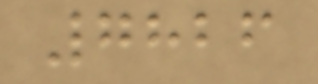7826
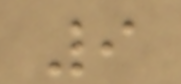9
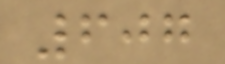607
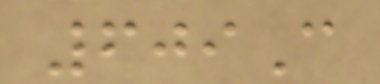609C
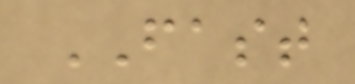FAST
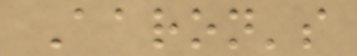Aaron's
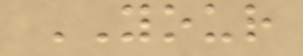YOUR
